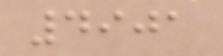4901
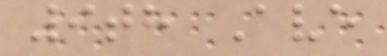9th Ave
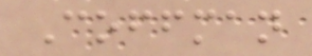Coffman
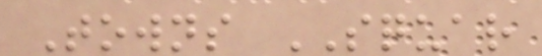Towns SQUAR
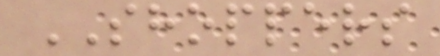SHOPPERS
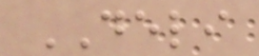DELI
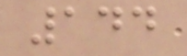144
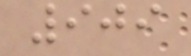909
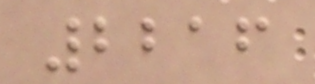2216
